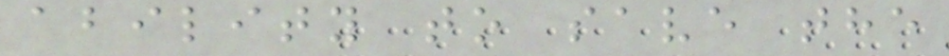ability to save the
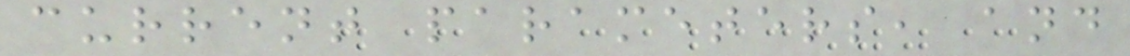current parameters, and
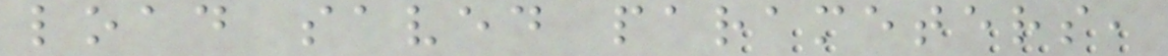load saved parameters,
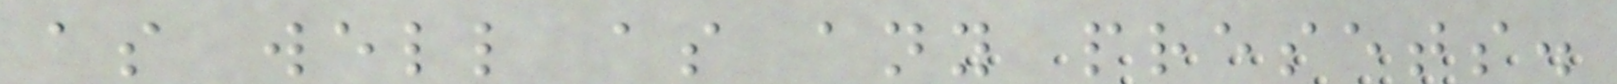as well as any presets.
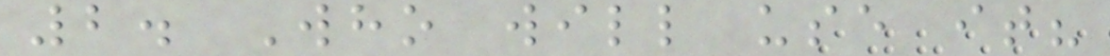2. Who will use it?
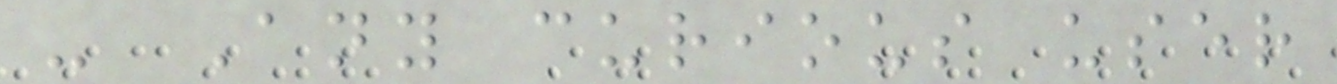- Any curious user
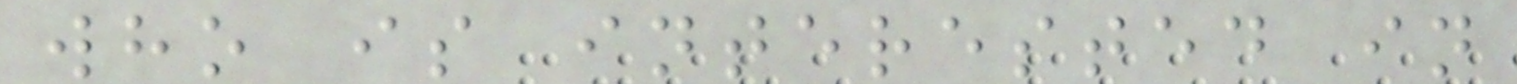who is interested in
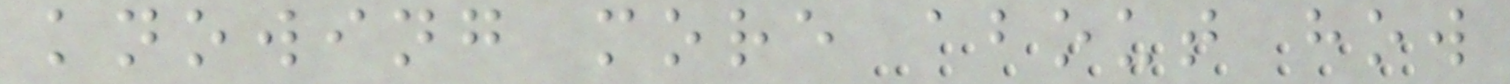knowing more about how
